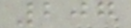207
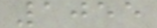1055
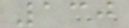130
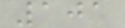101
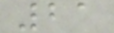21
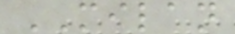MILAN
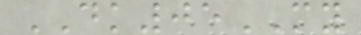DK05MY
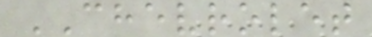CHEVROLET
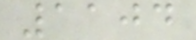1104
